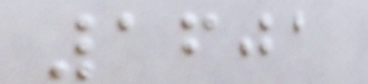1601
